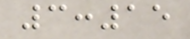3:15
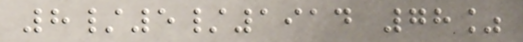8/5/1914 78%
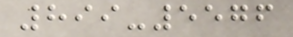899-5576
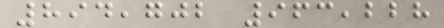894,702 963,228
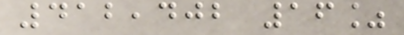412,402 16%
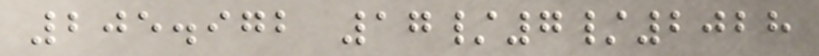205.972 17/7/2028
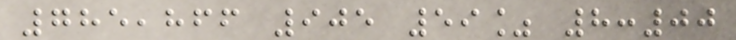785,866 905 59% 8:00
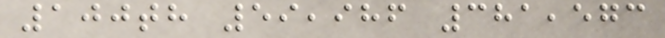100th 59,986 381,573
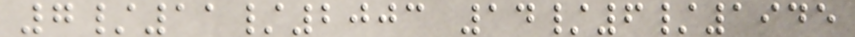7/11/2003 14/6/1945
